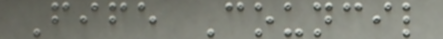Fife Council
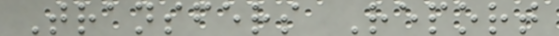Transfers Report
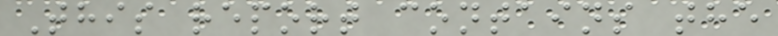This report contains the
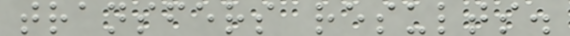transfers results.
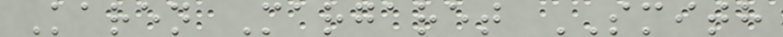Karen Margaret SMITH
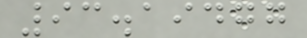93.19477
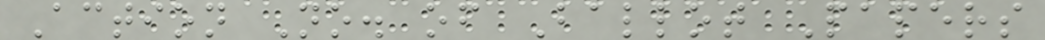Action No. of Ballot Papers
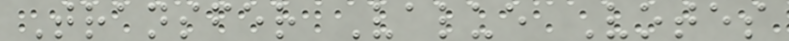Transfer Value Votes
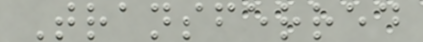Transferred
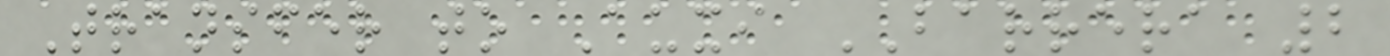Transfer to Auxi BARRERA 2
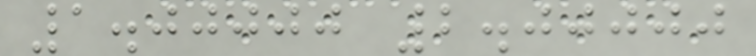1.00000 2.00000
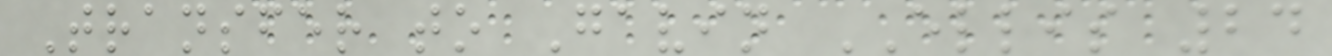Transfer to Gavin ELLIS 24
